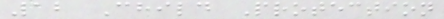12 Child Protection
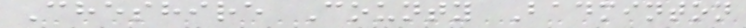Cheshire County Badminton
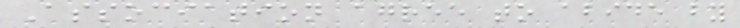Association agree to abide by
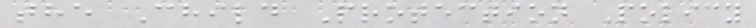the Child Protection Policy
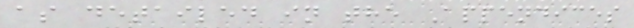as detailed in the Appendices
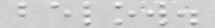below.
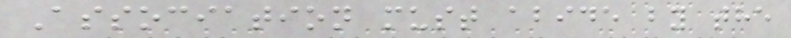Association must abide by the
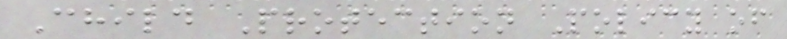Child Protection Policy of
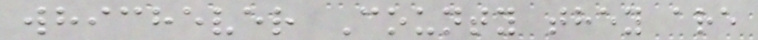whichever County they are
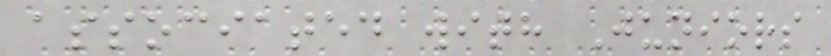associated with Juniors
